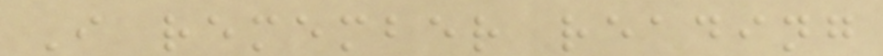I remember reading
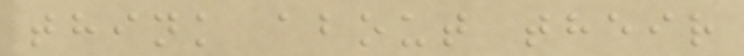think about their
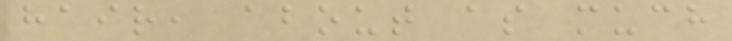hair, about as much
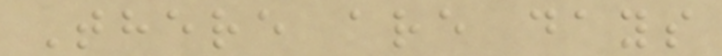There are days
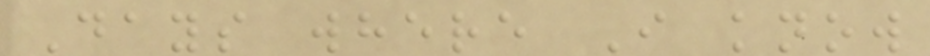Days where I know
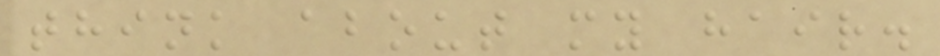think about my hair.
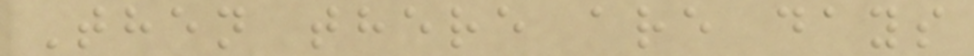Then there are days
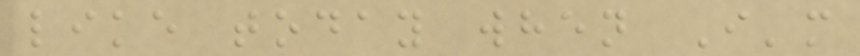like today when I'm
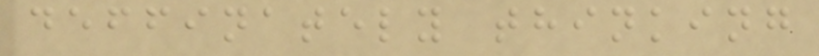deffinately thinking
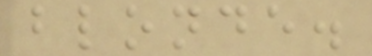blonde.
